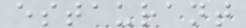estaurant
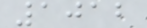1012
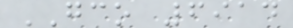GCO 6914
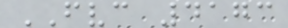FVC 4173
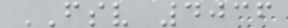FSV 4036
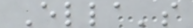Ella's
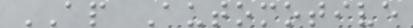AP Automotive
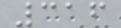316
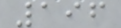196
